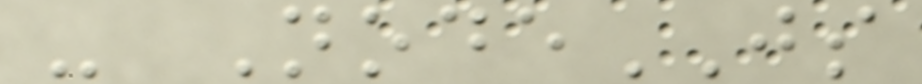- NodeJS
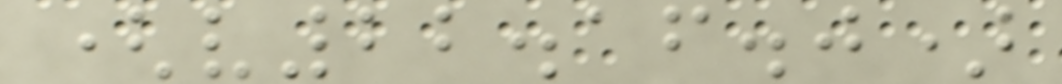(v22.16.0)
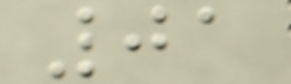01
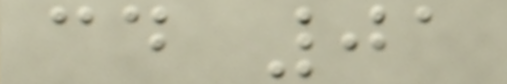cd 01
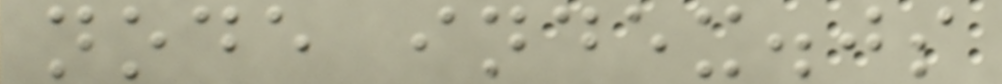node index.js
